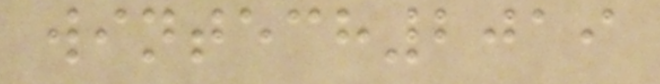wintech2019
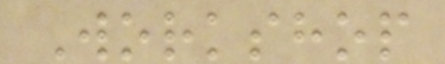Workshop
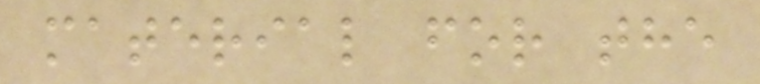material for the
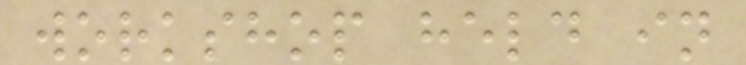workshop held in
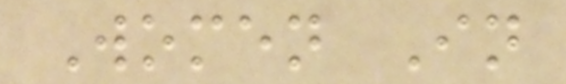Women In
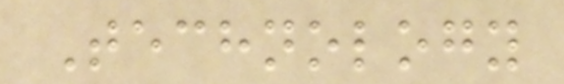Technology
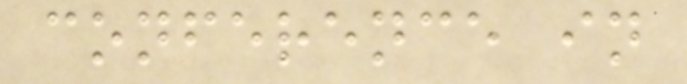conference in
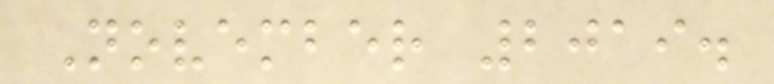November 2019.
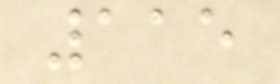115
